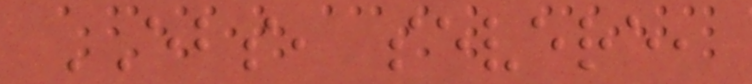EBS, severe,
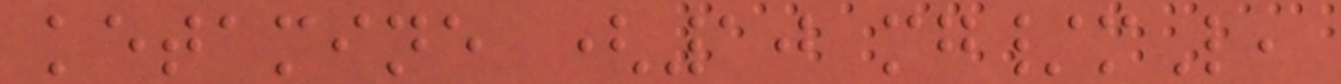ketamine (10 mg/mL,
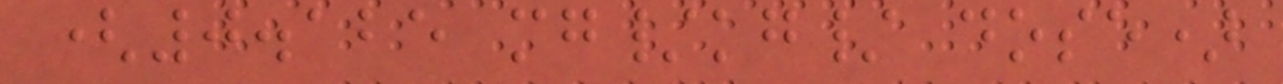(0.125 mg/kg/ dose)
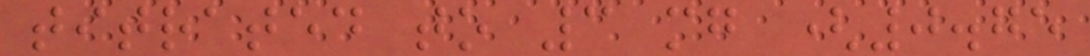titrated to 3 mg (0.75
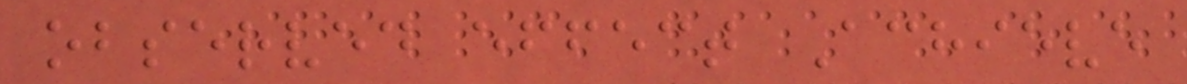observed effect Achieve
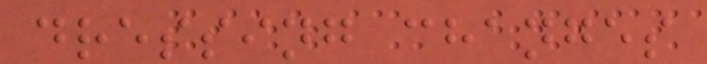dressing changes
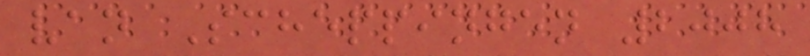van Scheppingen 2008
